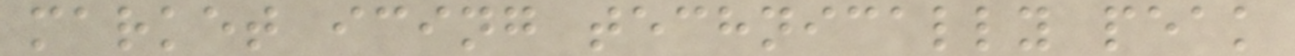market icing technically peak
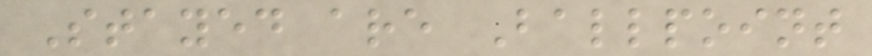Stayed are Ballpoint
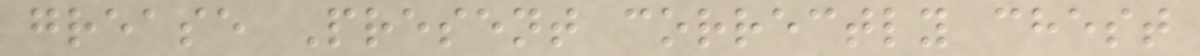grease Present correctly chest
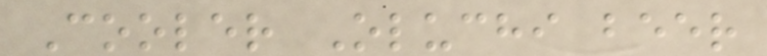Cooler Oluchi beer
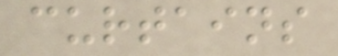curtains
